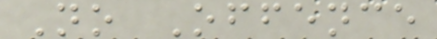No Offence
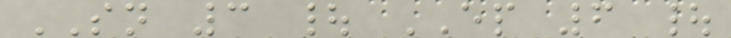SN 3 | EP 6 |
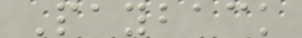Payback
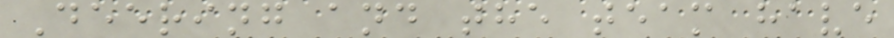Deering and the team have
